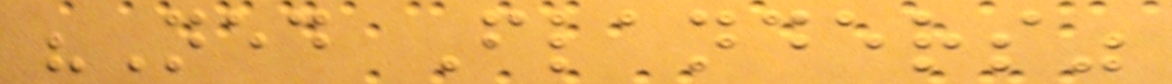"Ned Flanders"
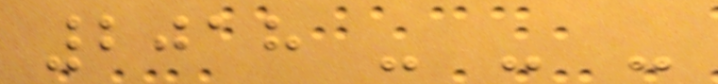2018 - - -
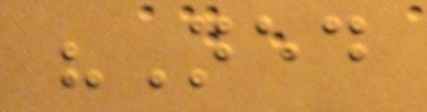"Ned
